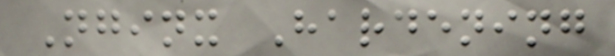Nginx Hardening
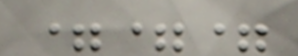===
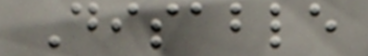Disable
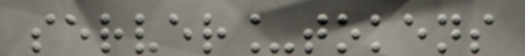server_tokens
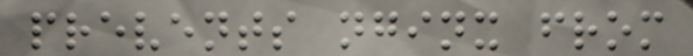prevents nginx from
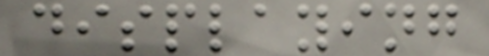displaying
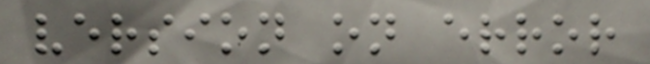version on error
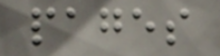pages
